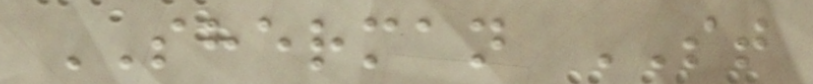SHERMAN ST
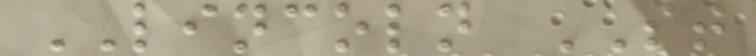LINCOLN ST
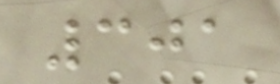301
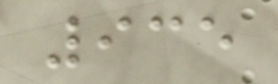935
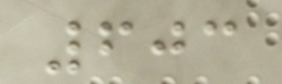603
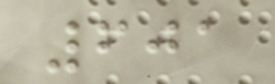601
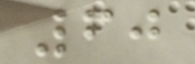60
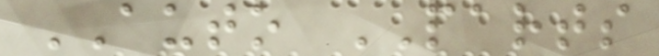AUTO PARTS
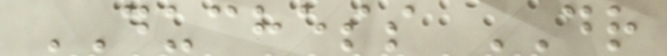DUCHESS DR
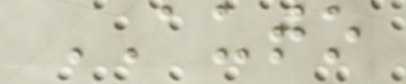AUTO
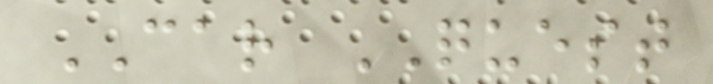CAR QUEST
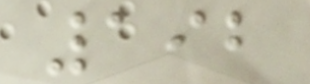192
